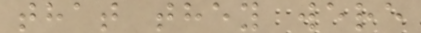that they were
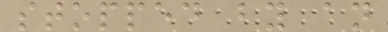stopped by an
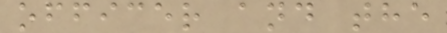officer and the
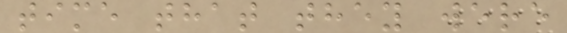time that they were
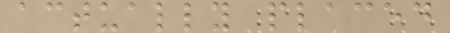actually placed
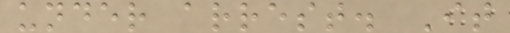under arrest. It
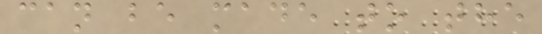can be made to the
